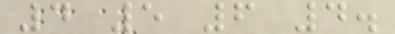4 5 6 4.
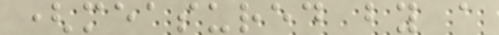(measured by a
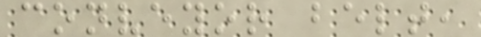conveyor belt,
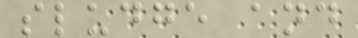sludge and
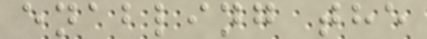enabling the
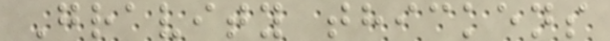Gravity thickens
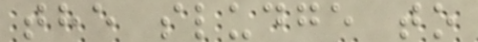the sludge to
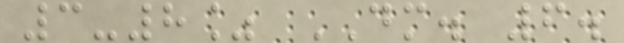3-8% DM. 6.
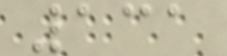131
